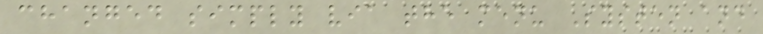changed simply via the menu Systen and
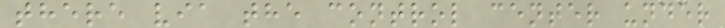there via the control center under
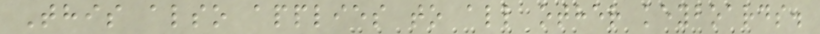This also applies to all other keyboards.
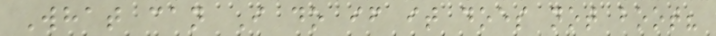What can I do if it does not boot?
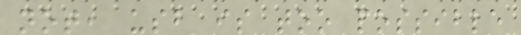not, usb is too possible
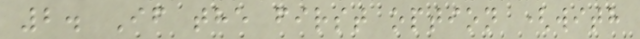2. If the first option (with
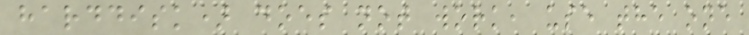harddisk) does not work, use the one
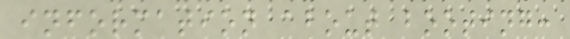information about booting:
